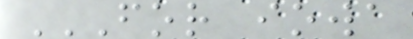FOR IOWA
